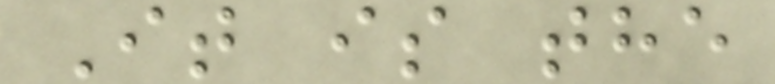It is the
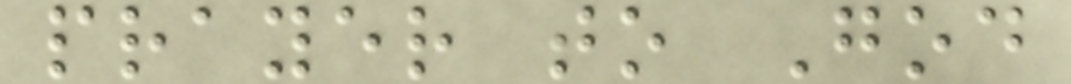prayer to God
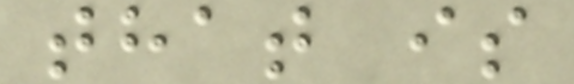that is
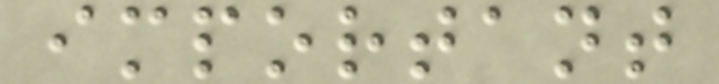important
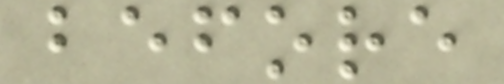before
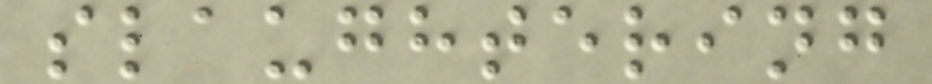slaughtering
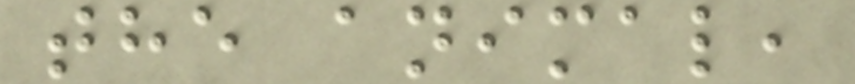the animal,
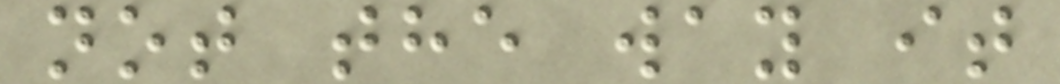not the way it
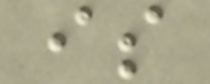is
